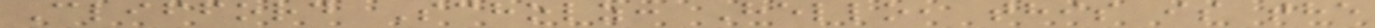Clifford Scholz: Hello, this is the
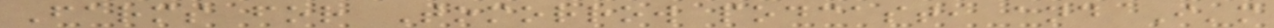Farms for Tomorrow podcast, and I'm
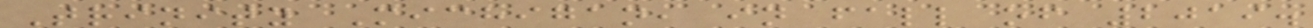Trinity Michigan, in fall of 2019.
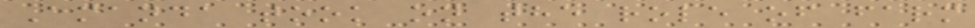Amanda took on the role of farm
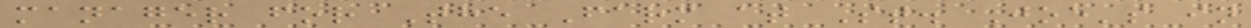manager for The Farm at St. Joe's in
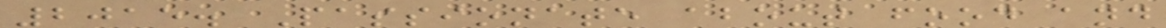2015. Passionate about food and
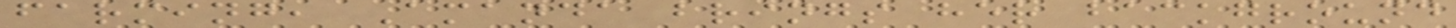farming, Amanda brings her background
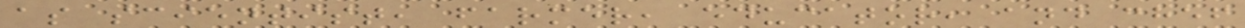as scientist, farmer, educator, and chef
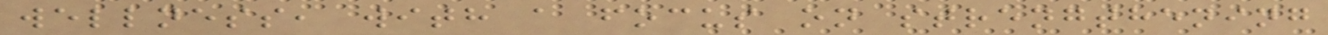wellness, with a focus on strengthening
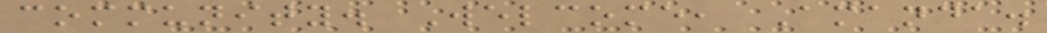community. Welcome, Amanda.
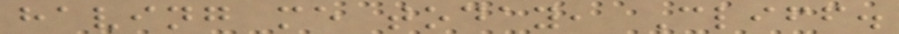having me today, Cliff.
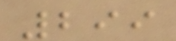299
